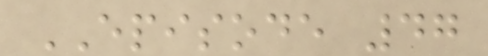EPISODE 47
